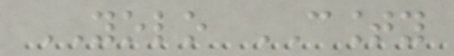YOLO COUNTY
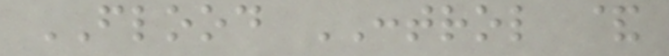FLOOD CONTROL &
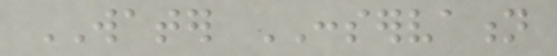WATER CONSERVATION
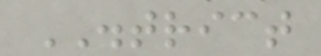DISTRICT
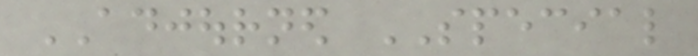ADJOURNED SPECIAL
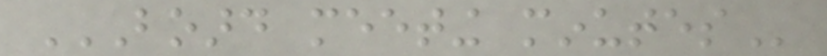BOARD MEETING MINUTES
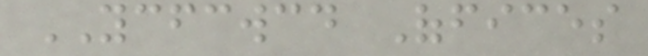YCFCWCD Offices
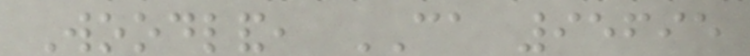Woodland, CA 95695
